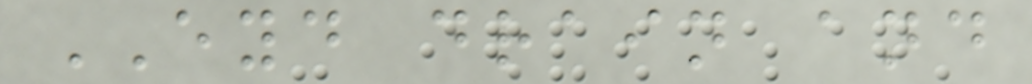EYD drain and
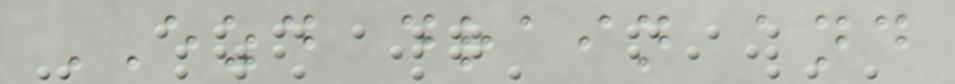EZD drain and
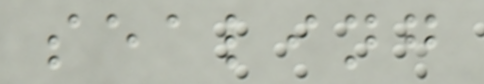sealing
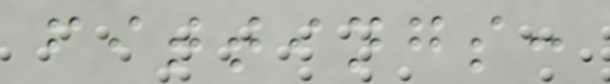fittings:
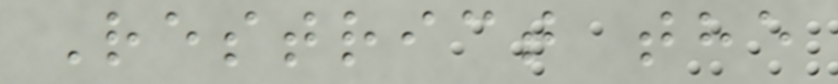Restrict the
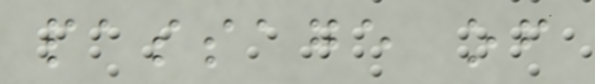passage of
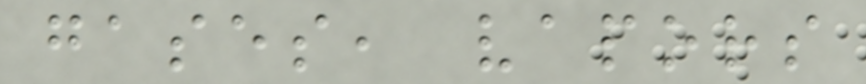gases, vapors
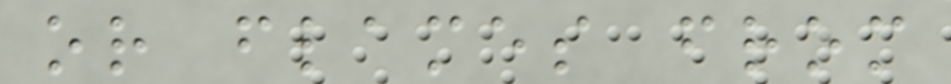or flames from
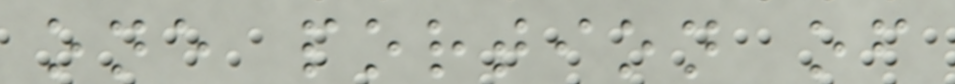one portion of
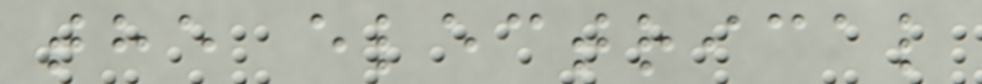the electrical
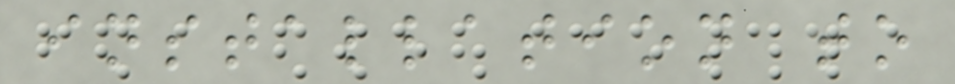installation to
